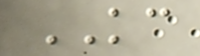KC
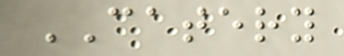CATERY
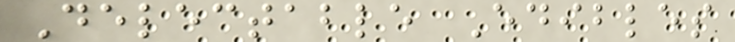Delectable Edibles
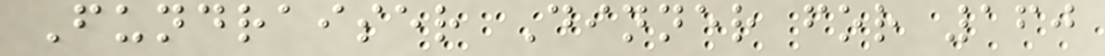Fundraiser Dinner for 160
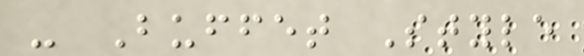- Buffet Style
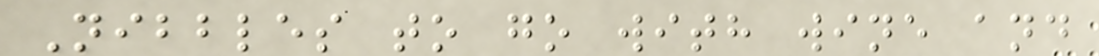Nibbles to go with wine and
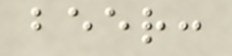beer:
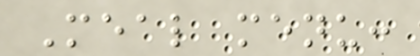Meal menu:
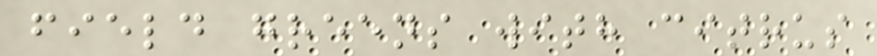field greens with citrus
